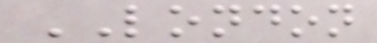LONDON
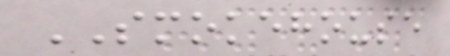SMOKEHOUSE
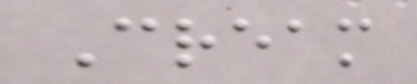Cream
